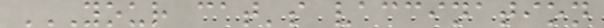YOUR CAT'S VACCINATION
